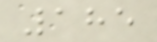185
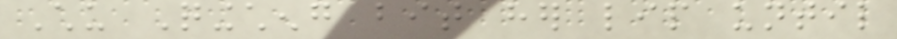Chu Qingcheng bit her lip until
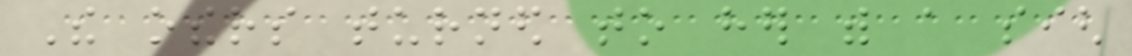The others turned to her with a sigh
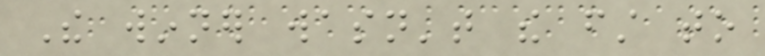The winner wasn't the first to
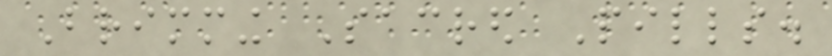Brimming Sacred Pills.
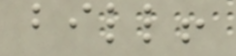bill!
